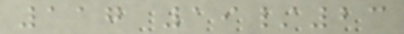117 19/23
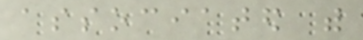associated with
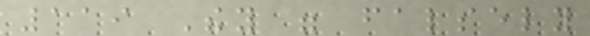119 They were falsely
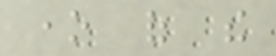one of the
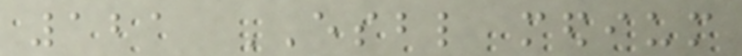121 ESBL medium
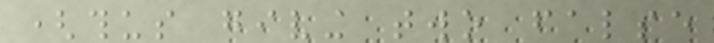(thus giving two false
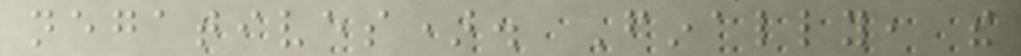negatives). Finally, the
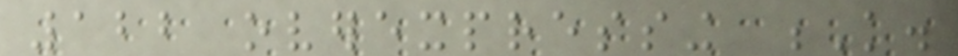122 overexpressing K.
